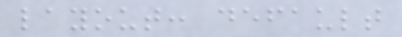layout: default
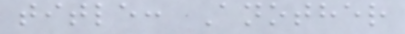title: Another
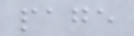page
